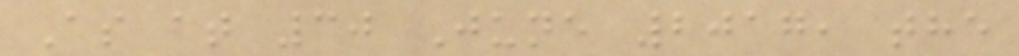As at 30 June 2017, the
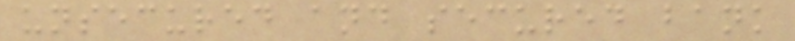unsecured and secured bank
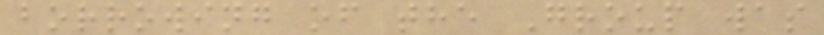borrowing of the Group was
